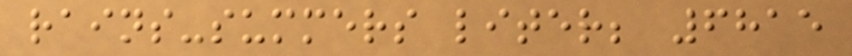rains-summers liter; 6815
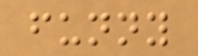funny
